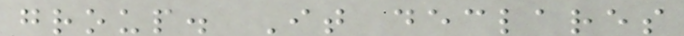group. It declares
